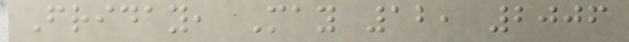Friday, May 12, 2006
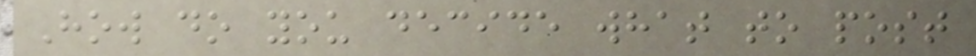How do you decide what to post
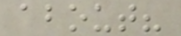about?
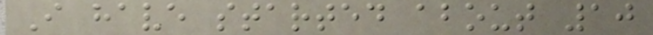I have started about 10
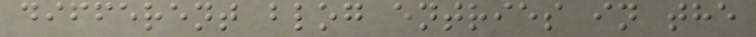different blog entries in the
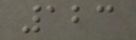123
